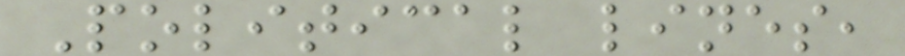Political lines,
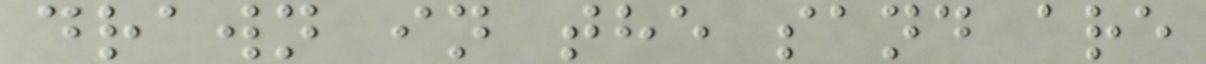drawn in the sand are
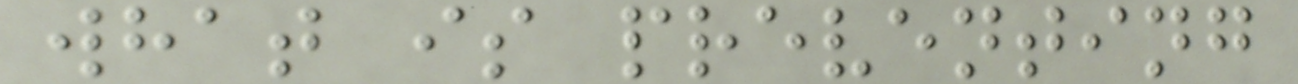what is preventing
